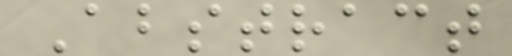Abstract
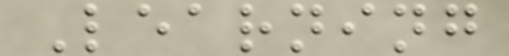Learning
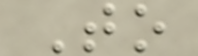To
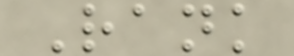Rank
